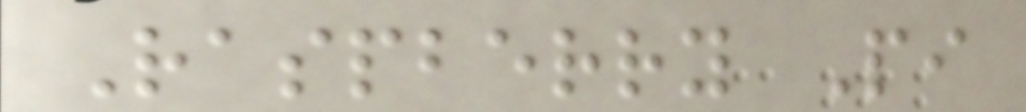Raspberry Pi
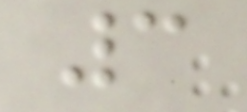3
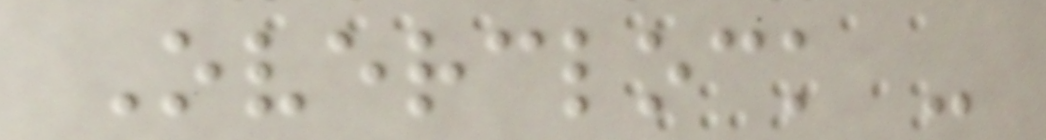Overclock -
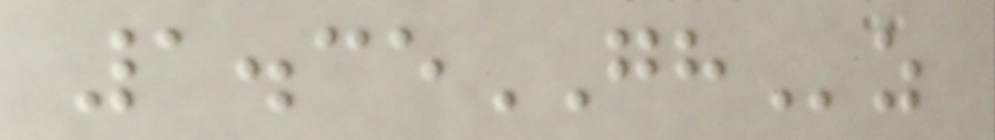1.35GHz
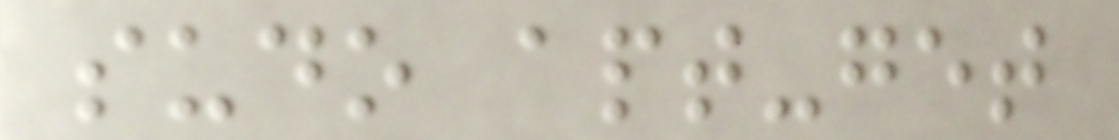sudo apt-get
